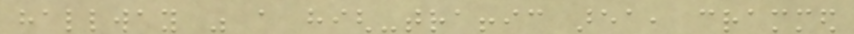hallway was a high-traffic area, crammed
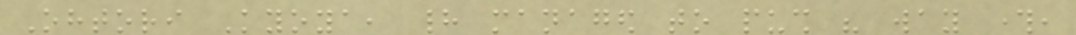Ohtori Kyoya, had managed to push his way through,
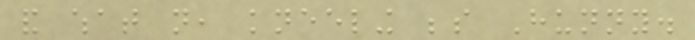and what not, kneeling beside Hunny.
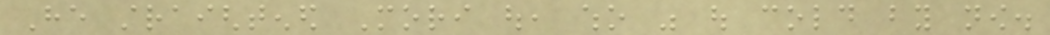He straightened Mori out, who was out cold by now.
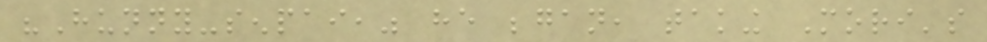"Hunny-senpai," he began, taking Mori's
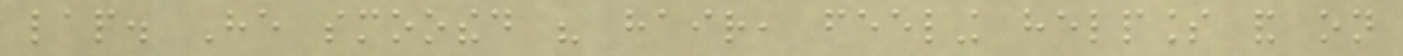lap. He smoothed his hair, feeling helpless and on
